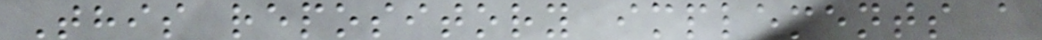This repository implements a
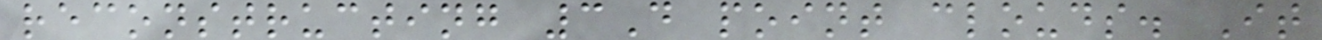reconstructing 3D point clouds. It
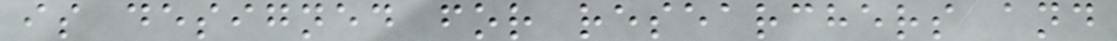is designed for researchers and
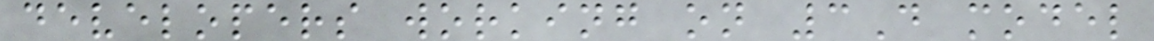developers working on 3D model
